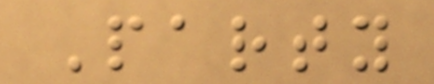Party
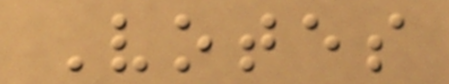Votes
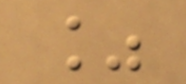%
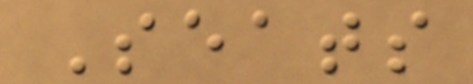Seats
